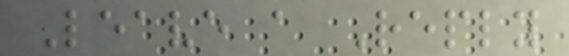Leave a Reply
